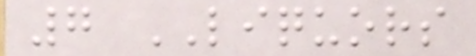7 LIQUORS
